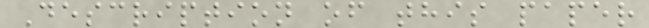Description of this paper
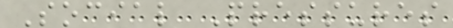Social Pressures
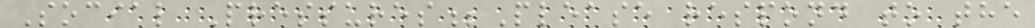Social Pressures;Please respond to the
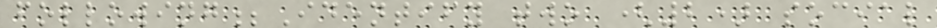following;Identify two (2) social
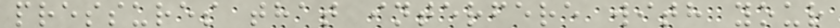pressures that interfere with your
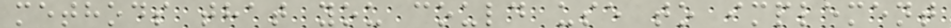methods that you could use to implement
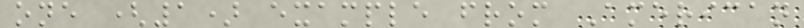one (1) example from American
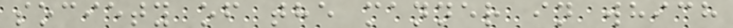society of the manner in which
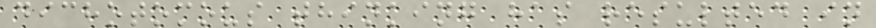dichotomous thinking has resulted in
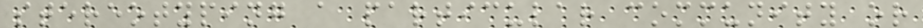stereotyping a particular community or
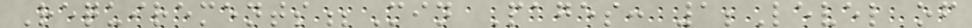Requirements;Min Pages: 1;Level of
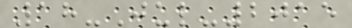18-Jul-2015
